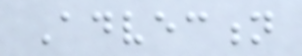Advection
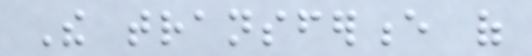The transference of
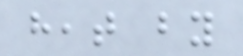heat by
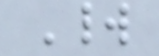World
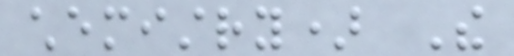chemistry) The
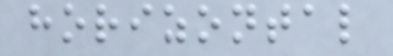horizontal
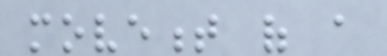movement of a
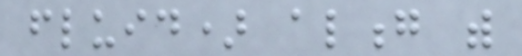fluid) along with
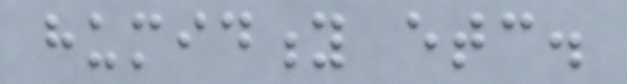humidity etc.
